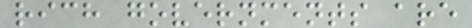rich governments are
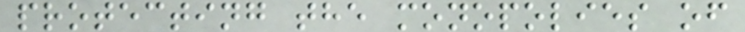protecting the monopolies of
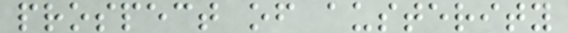prospect of austerity
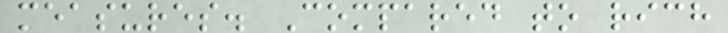measures. Compared to rich
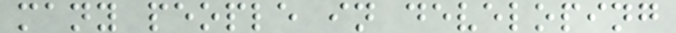many people in developing
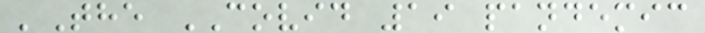'The COVID 19 pandemic
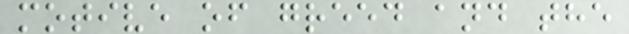motive of greed and the
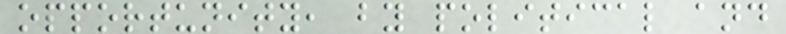opportunity, by political and
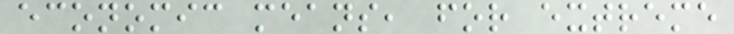economic means, for extreme
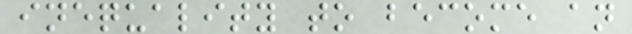inequality to become an
